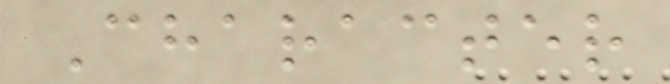Character
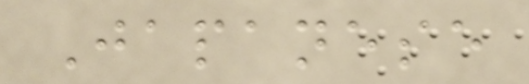Japanese
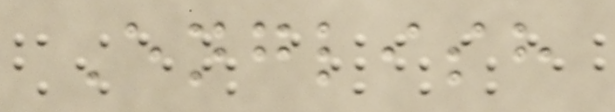English
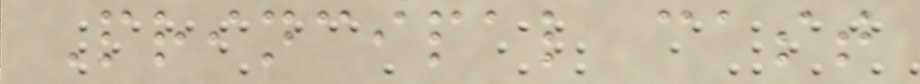Principal cast
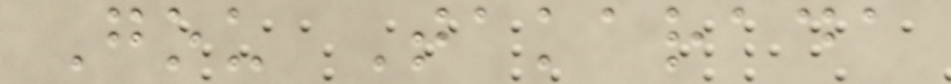Gou Takarada
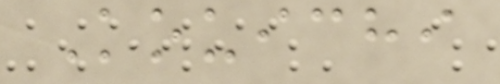Kouichi
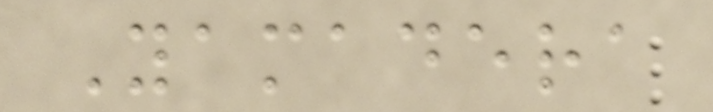Yamadera
